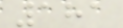181
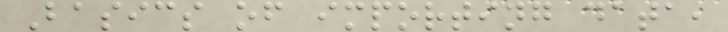Basics of importing data,
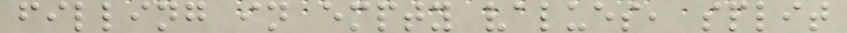filling in empty values, split
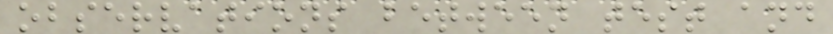observations between test and
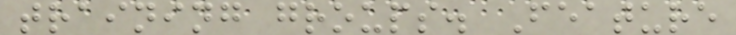training groups. Feature
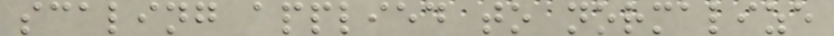scaling applied to normalize
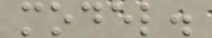model.
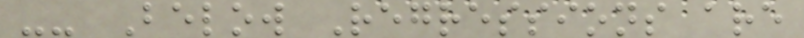-- Below Regressions are
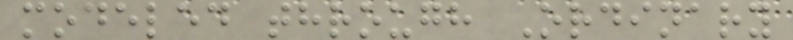modeled through Ordinary
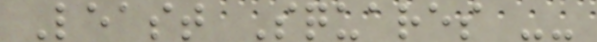Least Squares --
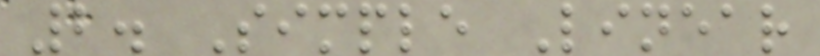2. Simple Linear
